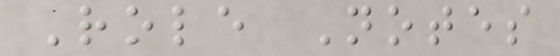Role Notes
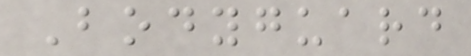Bodyguard
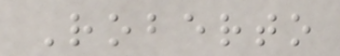Roberto
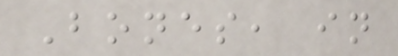Bones, in
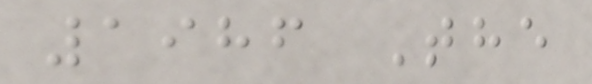1986 The
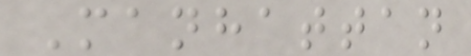Manhattan
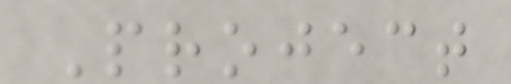Project
